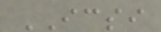ICSI
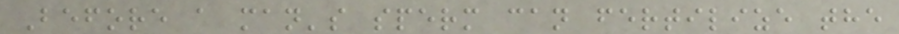Before a man's sperm can fertilize the
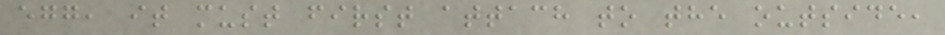egg, it must first attach to the outside,
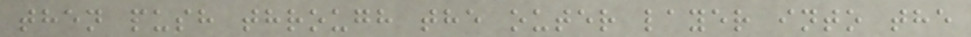then push through the outer layer into the
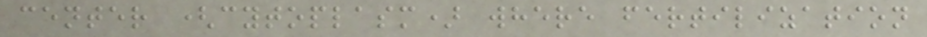center (cytoplasm) where fertilization
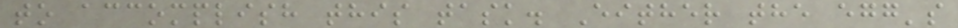to accomplish this task. Either the egg's
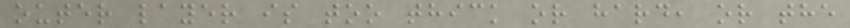outer layer is too thick or hard, or the
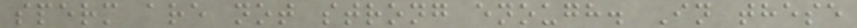sperm are not strong enough. In these
